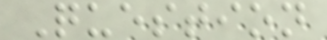Question
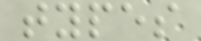types
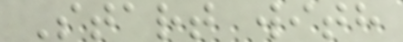Start with
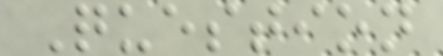Question
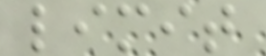limit
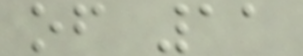of 11
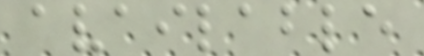available
